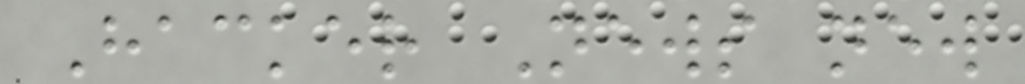Hacker News new
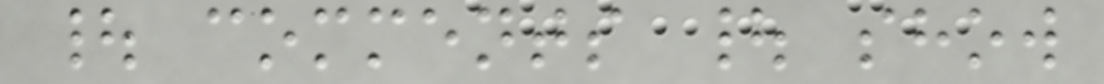| comments | show
